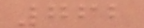762
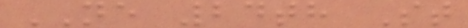NE 24th St
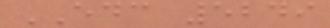EDC 5249
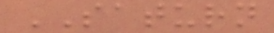SATURN
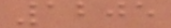1205
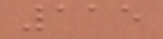115
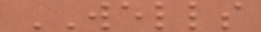WELLS
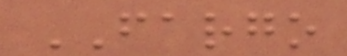FARGO
